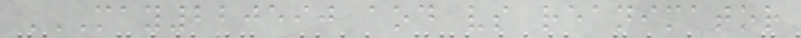MAY220590 AOD VS REANIMATOR
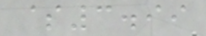$3.99
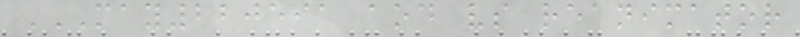MAY220591 AOD VS REANIMATOR
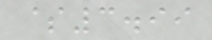$3.99
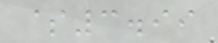$3.99
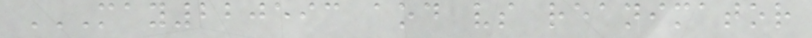MAY220593 AOD VS REANIMATOR
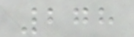278
